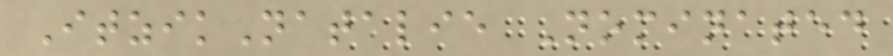ItzikNatalie Nominated
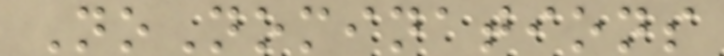NoNominations
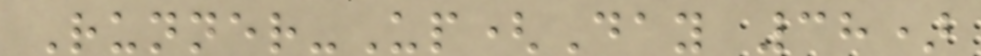Runner-Up(Day 38)
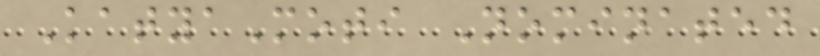KatyaMoti Nominated
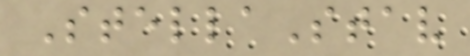StellaStav
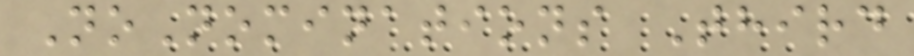NoNominations Third
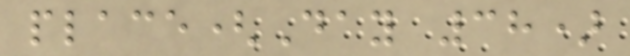place(Day 38)
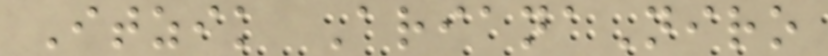Itzik ArianaNiro
